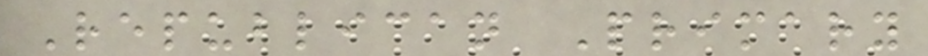Republican Primary
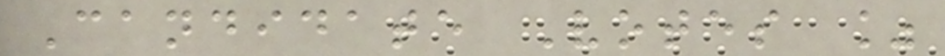Candidate Votes %
